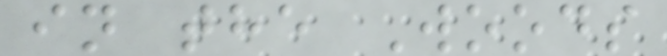in the Woods
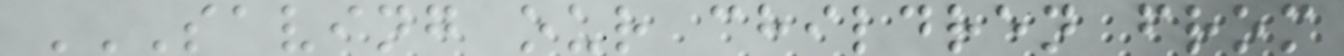SAVING OUR CHILDREN FROM
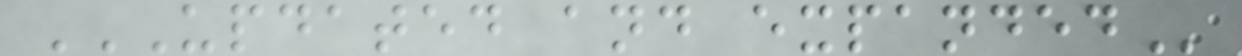UPDATED AND EXPANDED
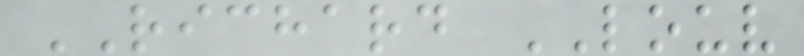RICHARD LOUV
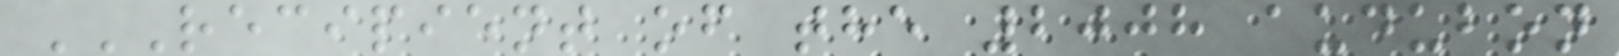RECIPIENT OF THE 2008 AUDUBON
